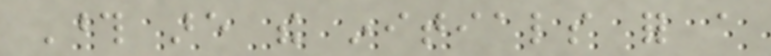Those are the initials for a
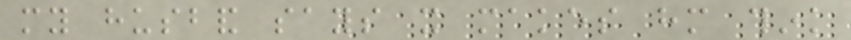my husband says it makes him think
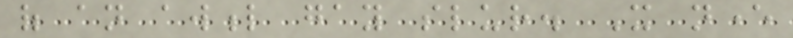of an awful gay slur. It never
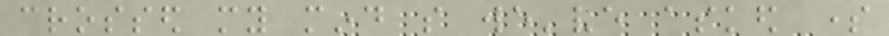crossed my mind so we've asked some
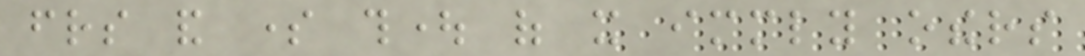friends and some thought of it immediately others
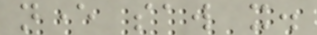never saw it.
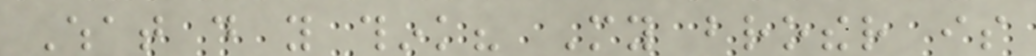What do you think? My brother is
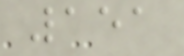151
